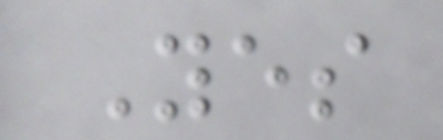Yes
